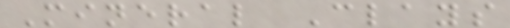Mineral Clays
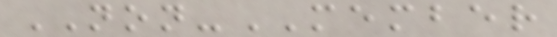NON-MEMBER
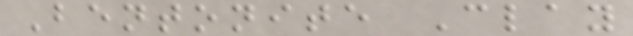Bentonite Clay
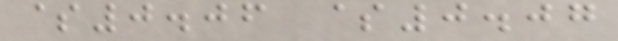$0.06 $0.07
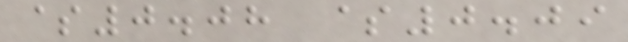$0.08 $0.09
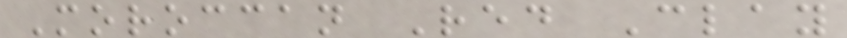Moroccan Red Clay
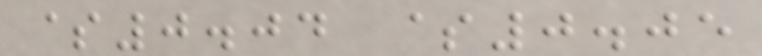$0.04 $0.05
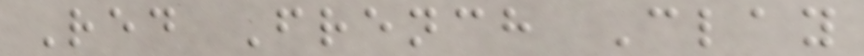Red French Clay
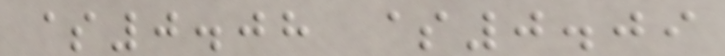$0.08 $0.09
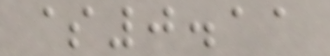$0.11
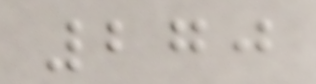270
